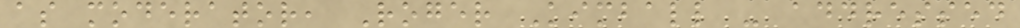as moderator, Roger Kimball - addressed
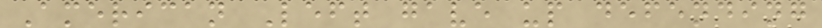American Left gave up defending
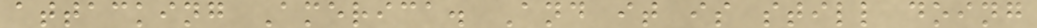attacking America. And it is still doing
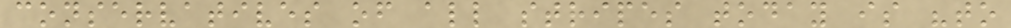conservatives of all stripes today is "to
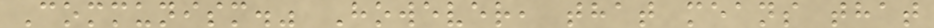Communism." However, that means that
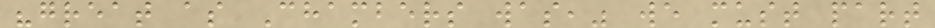"great as Chambers was," we must part
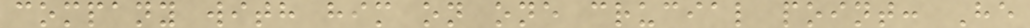company with him on one crucial point: He
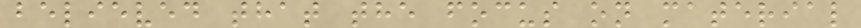believed that the focus on material
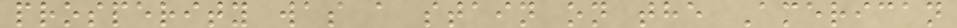prosperity was a stain on the American
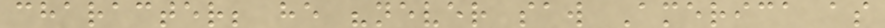character; he "never saw America as
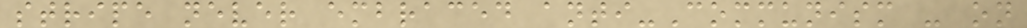stripe never embraced anti-Communism - on
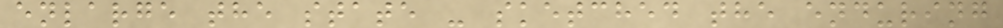enlarge the state - sketched the enduring
